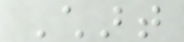Chart
